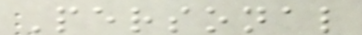Personal
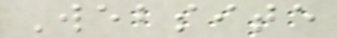Website
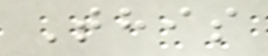This
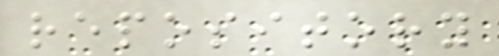repository
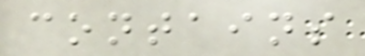contains
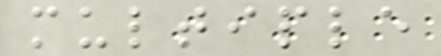multiple
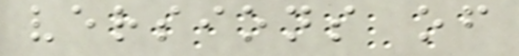versions of
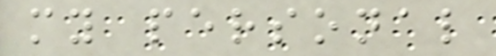my personal
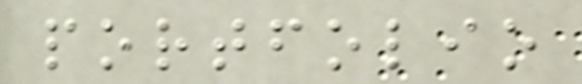portfolio
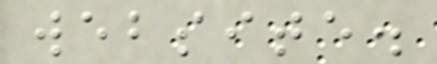website.
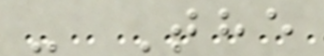- The
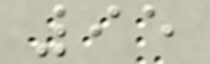95
